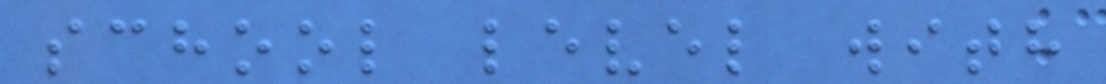school level with
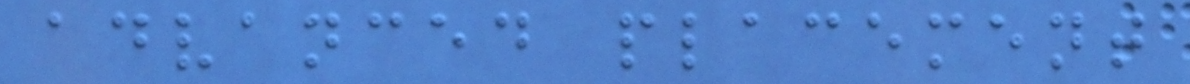advanced placement
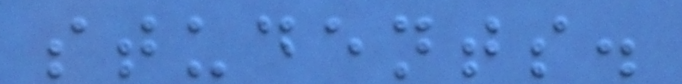students.
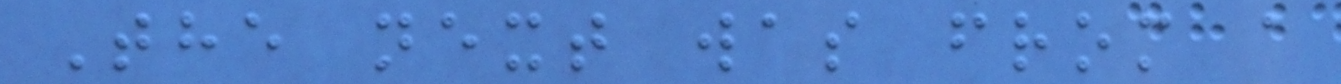The next was from a
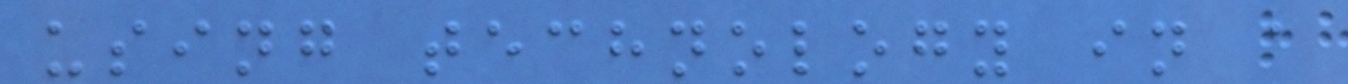using technology in a
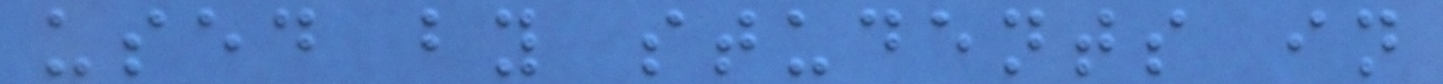used by students in
